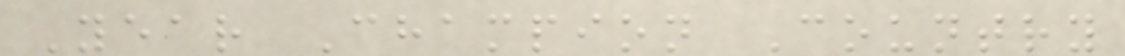Year Champion Country
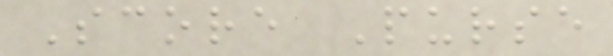Score Purse
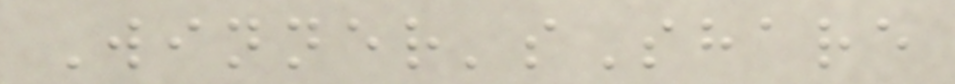Winner'sShare
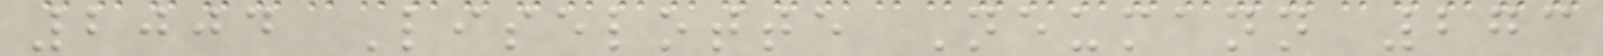2004 Liselotte Neumann 273
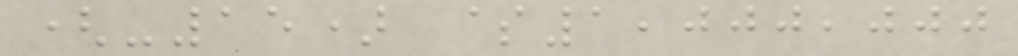(-15) $1,000,000
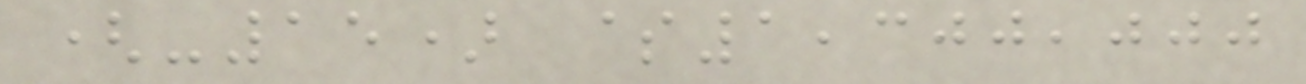(-15) $1,300,000
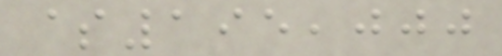$195,000
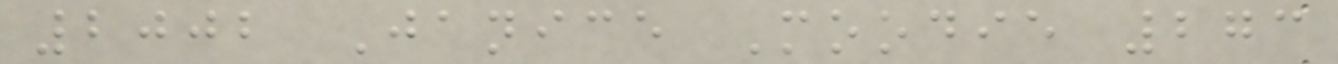2002 Janice Moodie 273
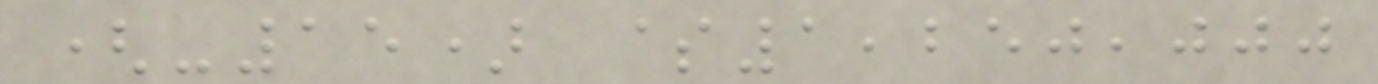(-15) $1,250,000
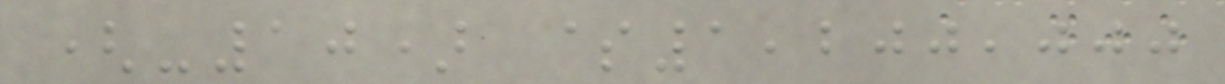(-10) $1,200,000
